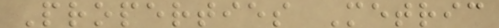Properties Metric
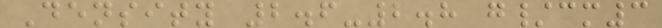Density 2.6-2.8 g/cm3
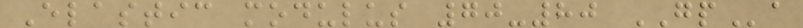Elastic modulus 70-80 GPa
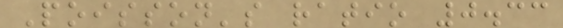Poisson's ratio 0.33
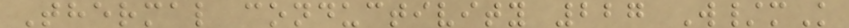Thermal conductivity 227 W/mK
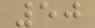50
